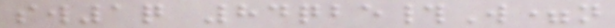sw1q 84qbe#W=n
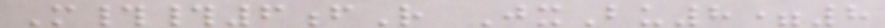M##6fR JxBu8=8
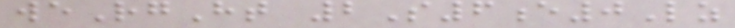weRgHt 2S6e0Lz
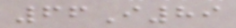66I89
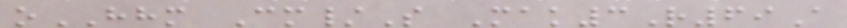oHHM Cm/S Mak3R69A
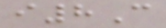i8C
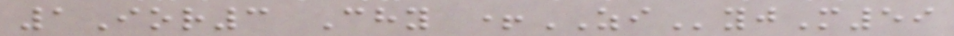1Ior3 Chy +ZIyjM59
